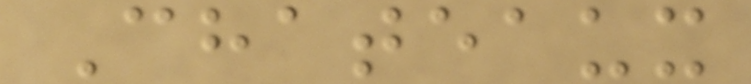Chateaux
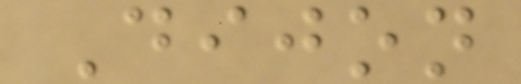Dijon
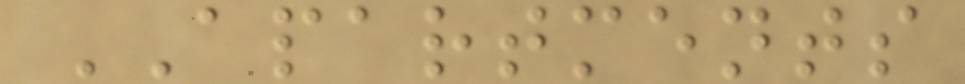APARTMENTS
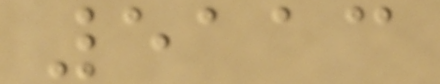5113
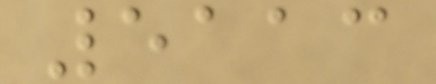5113
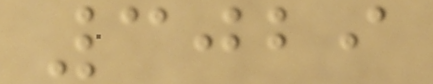3029
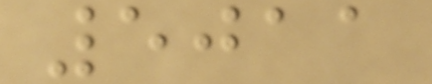5011
